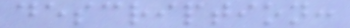description:
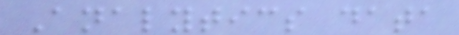Analytics data
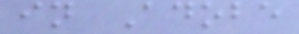in Adobe
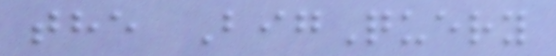the BigQuery
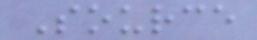Source
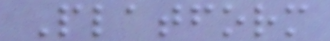Platform
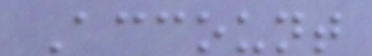Account
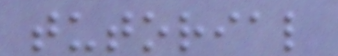tutorial
